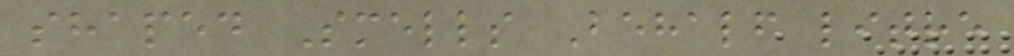shaped Smells Behalf litre
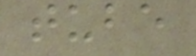tube
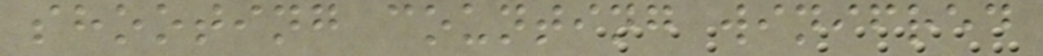shooting counting winifred
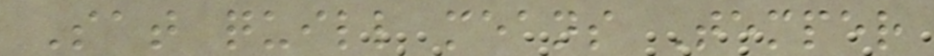Sat quill means Temper
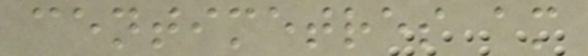centimetres am
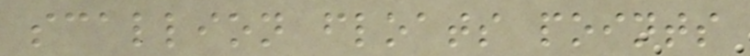scallion floats points
